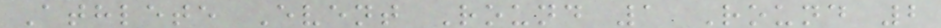Athlete Event Round 1 Round 2
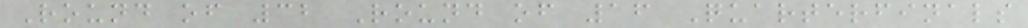Round of 32 Round of 16 Quarterfinals
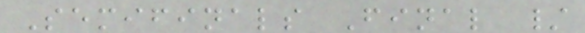Semifinals Final /
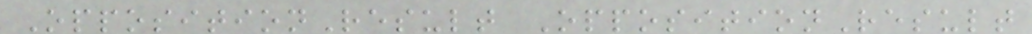OppositionResult OppositionResult
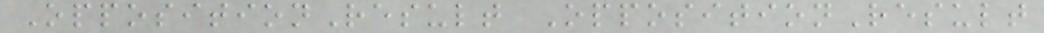OppositionResult OppositionResult
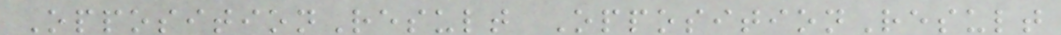OppositionResult OppositionResult
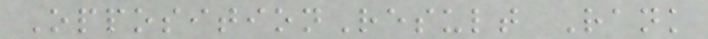OppositionResult Rank
